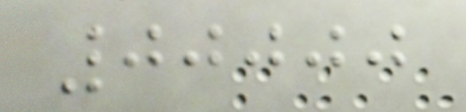00000
